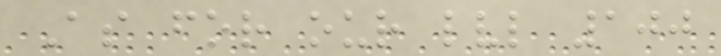As for our lvl 100
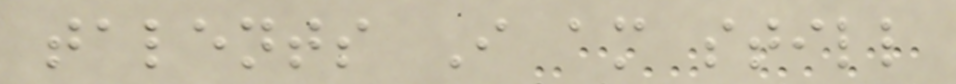talents I am still
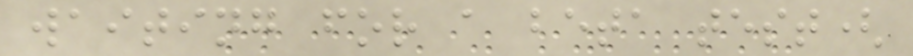waiting for a beta test(
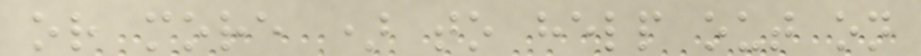or more ) to help out on
